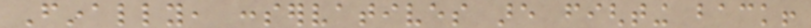Finally, conservatives are fighting back!
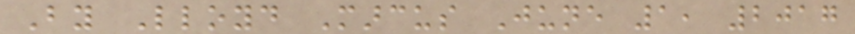By Lloyd Marcus June 1, 2017
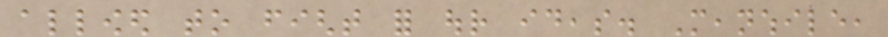allowed to fight for our ideas. Meanwhile,
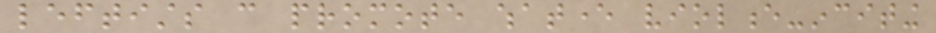leftists can promote whatever violence-inciting
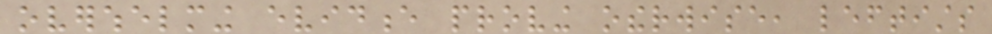overwhelming evidence proving otherwise, leftists
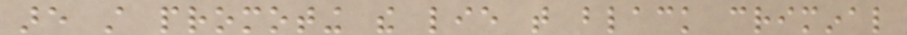are still promoting the lie that black criminal
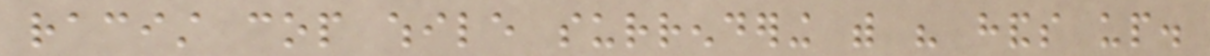racist cop while surrendering with his hands up.
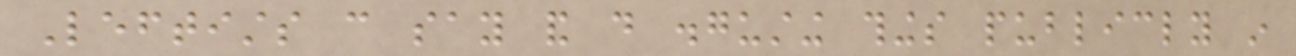Leftists can say and do disgusting things publicly in
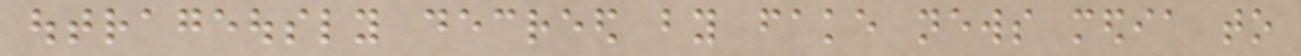outrageously decreed by fake news media to
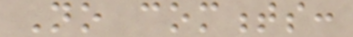No comments:
